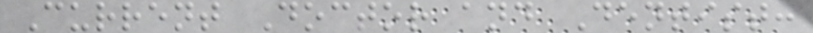Current Doctor and Dentist:
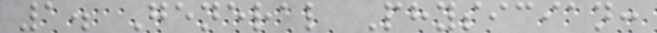1. General Physician:
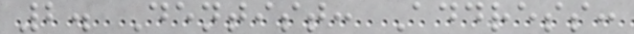2. Dentist: Address:
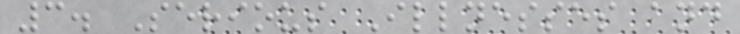3. Serious Illnesses and
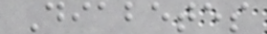Diabetes
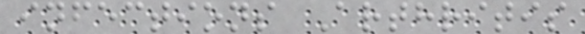infections Arthritis
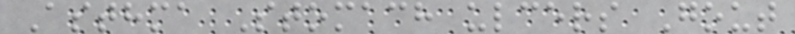Asthma Stomach ulcers Gout
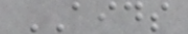AIDS
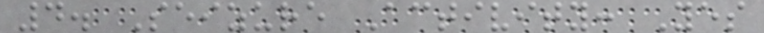4. Seizure Activity: Yes
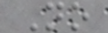No
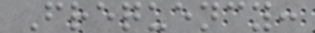Frequency:
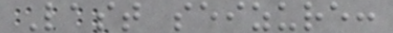Last seizure:
